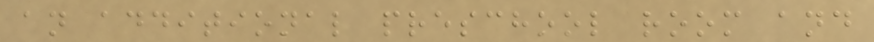an additional preschool room and
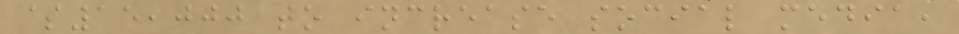$15,000 to increase social media,
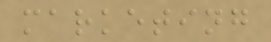marketing
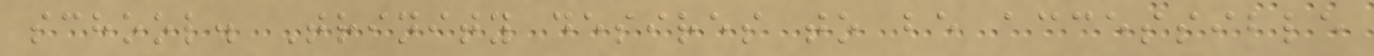school. Trinity desires to be accessible
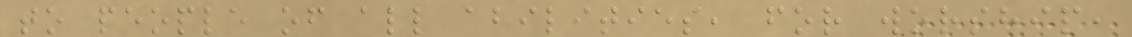to people of all abilities, for worship,
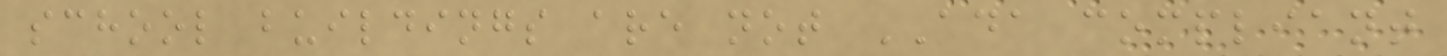school buildings are not ADA compliant
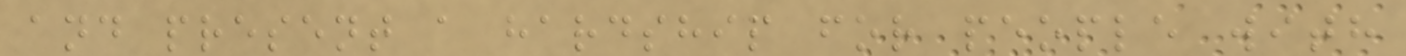and present a hardship for people with
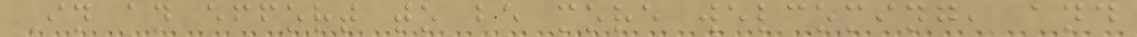In an effort to be more welcoming, and
